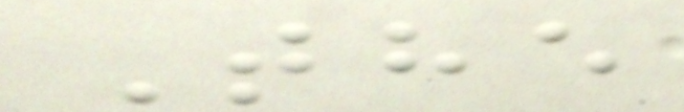The
